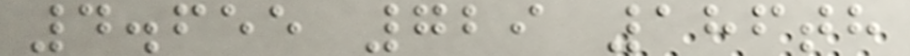4.655 729 186th
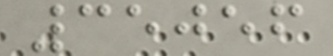35056
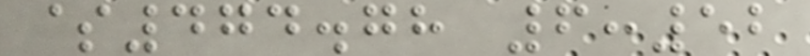$474.78 6:52
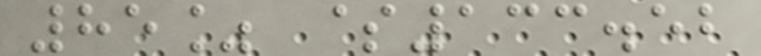85% $133.52
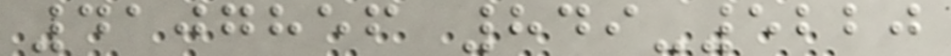4107856 849-5220
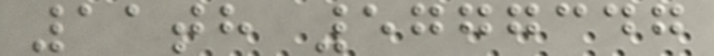11th 5777347
